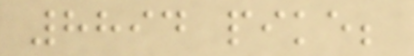8894 pike;
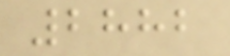2882
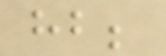hb;
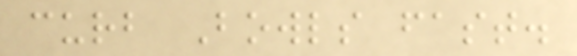curb Bowls fast.
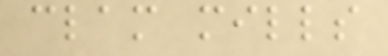clam mills
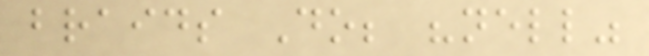braids Do; "nell"
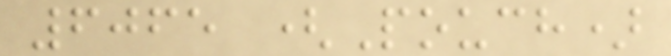6065 (Pouch)
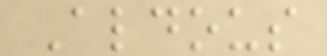Aldous
